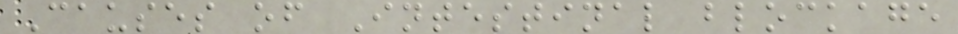Causes of Intestinal blockage
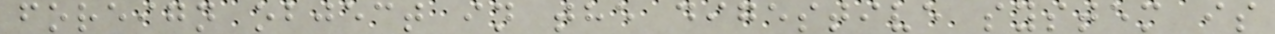foreign object in the digestive system is
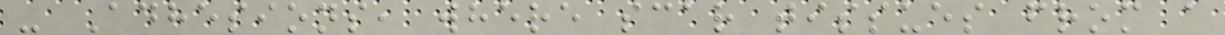- Adhesions, where scar tissues from a
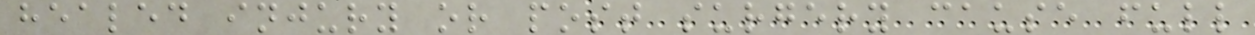healed injury or post surgery cause full
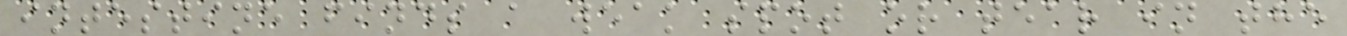intestine finds a weak spot or tear in the
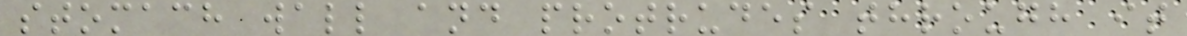stomach wall and protrudes through it
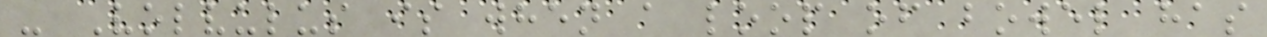- Volvulus is when a loop of bowel has
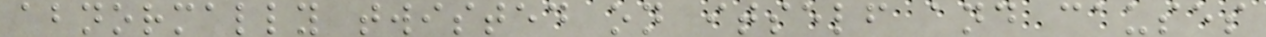abnormally twisted on itself and causes
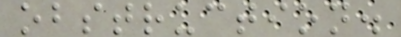obstruction.
